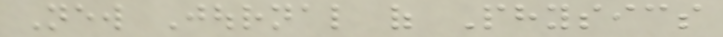New Journal of Physics
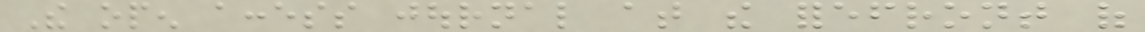The open access journal at the forefront of
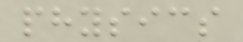physics
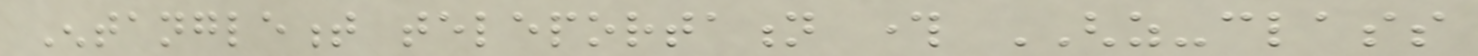Entanglement teleportation through GHZ-class
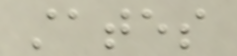states
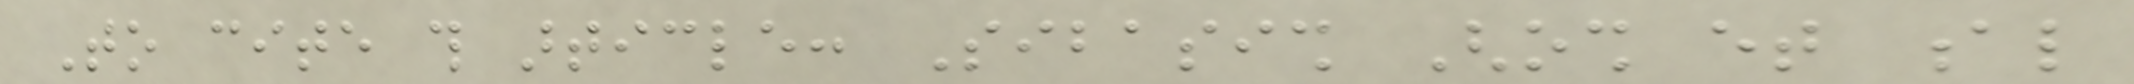To cite this article: Sibasish Ghosh et al
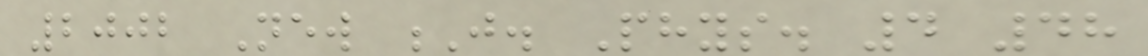2002 New J. Phys. 4 48
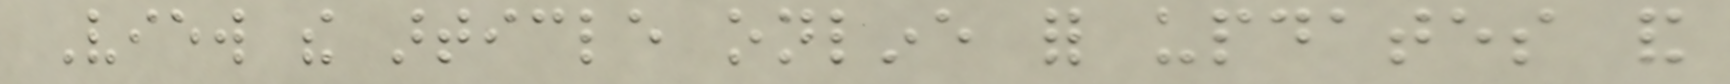View the article online for updates and
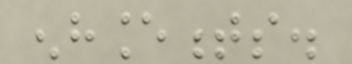enhancements.
